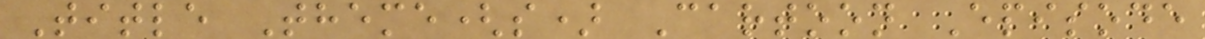Title Theme(s) Cartoon Episode
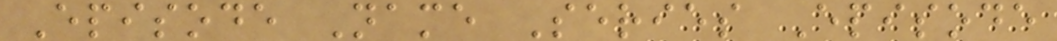Episode Name Series Episode
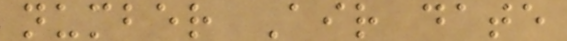number Air date
